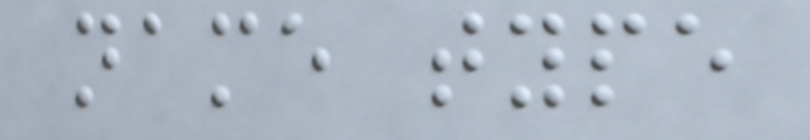name type
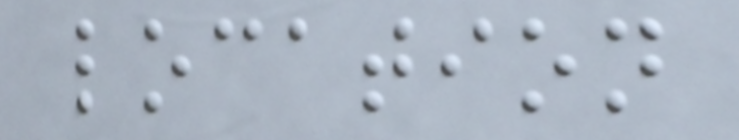location
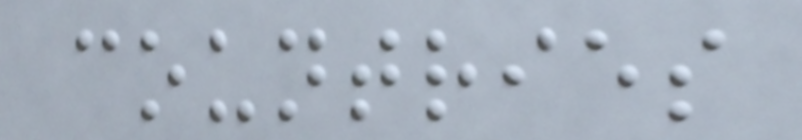countries
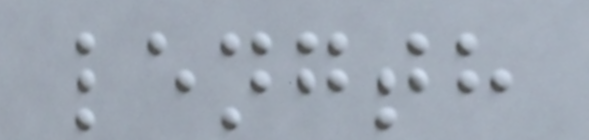length
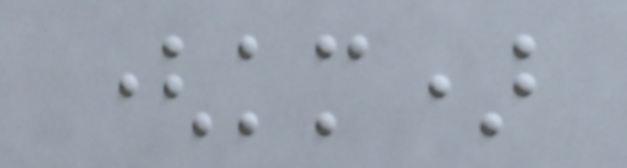(km)
